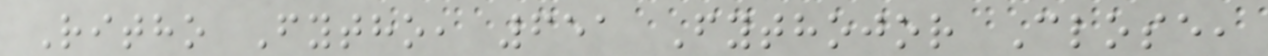Ritho Fytho, 651 Fythojor Close,
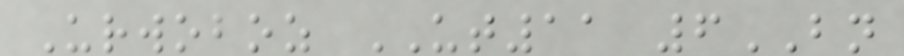Urwoboz UT11 6BN
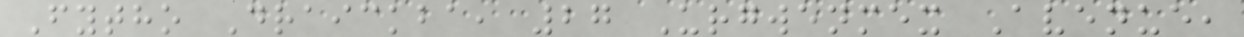Fytho Draickba, 27 Urgwenmex Avenue,
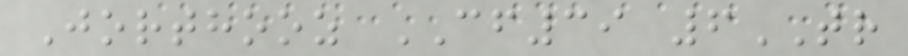Jorthooz CF39 6TR
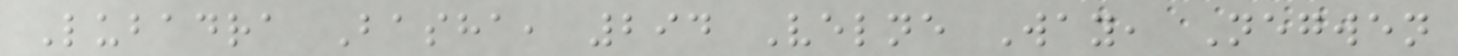Lubadra Basha, 294 Velne Way, Negwen
